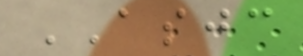ASJC
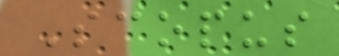Scopus
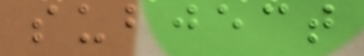subject
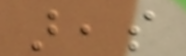areas
